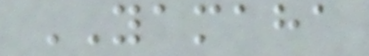YAMAHA
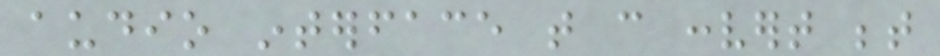audio interface that can convert between
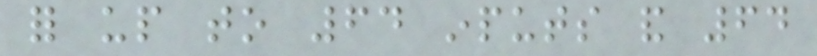for up to 64 inputs and 64
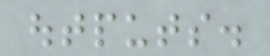outputs.
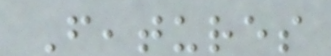Features
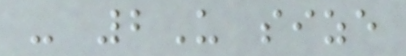- 2U size
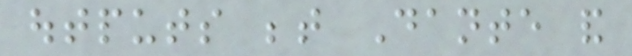outputs between Dante and
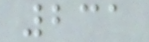231
